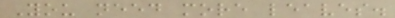You need more leaves.
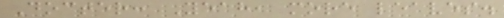Docter: Yeah, more leaves.
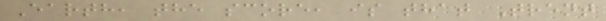Earth, the score, is that Trent
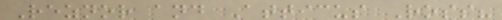Reznor and Atticus Ross?
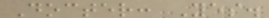Docter: Yes.
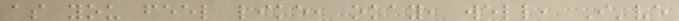as you feel like, okay, well, I've
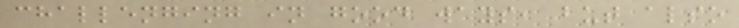challenging in good ways, but also
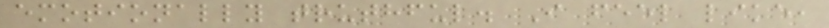emotionally truthful. I feel like,
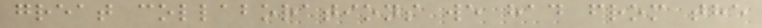great collaborations we had from the
